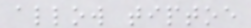allow tiptoe
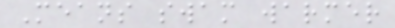Means swam warmer
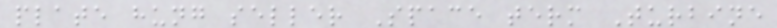plate hung seller Space term Turbine
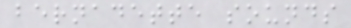bernadette sounds
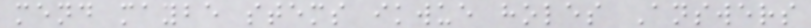mend maybe stems ikwue holes Answers
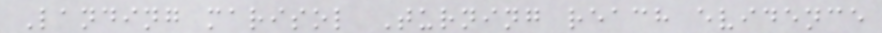Landing marisol Turning reach evidence
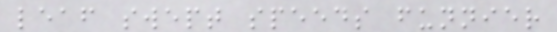leaf swept speeds funnier
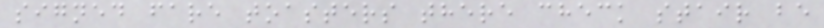signed fare toasters there check stair be
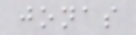jonas
